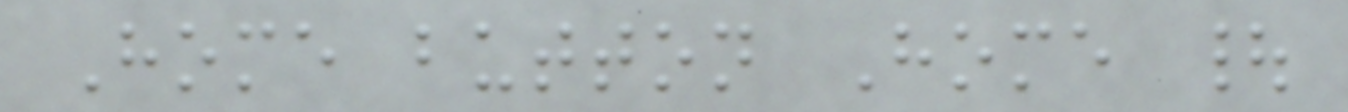Home button Home |
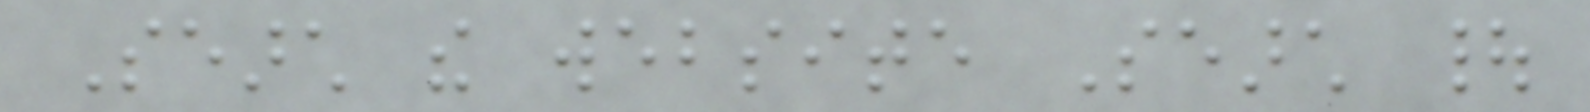Search the website Search |
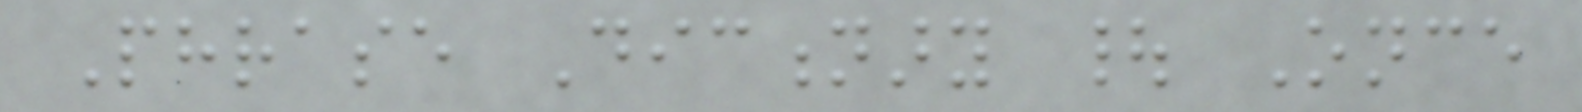Phrase Dictionary | Once
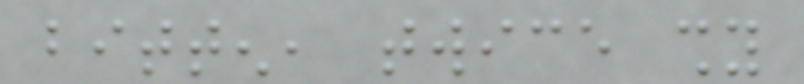bitten, twice shy
